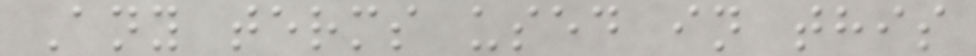Any terms used in this
